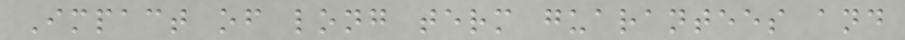Impact of long term guarantees and
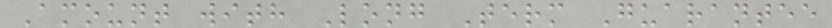Amount with Long Term Guarantee
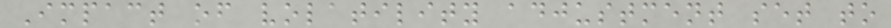Impact of volatility adjustment set to
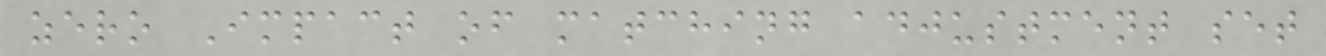zero Impact of matching adjustment set
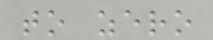to zero
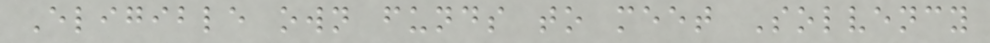Eligible own funds to meet Solvency
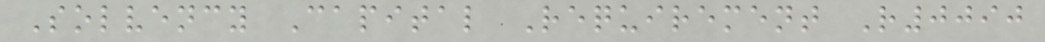Solvency Capital Requirement R0090
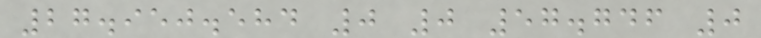27.950.584 0 0 57.746 0
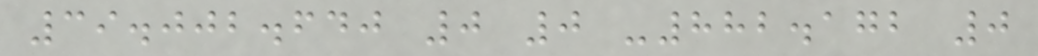39.002.640 0 0 -882.172 0
